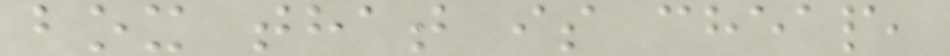box that is cheap,
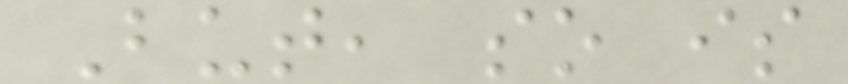But, so is
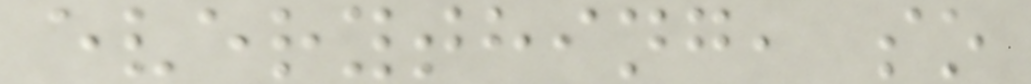everything, so
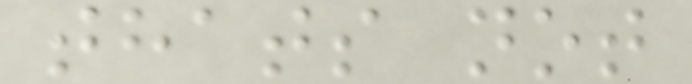thats not
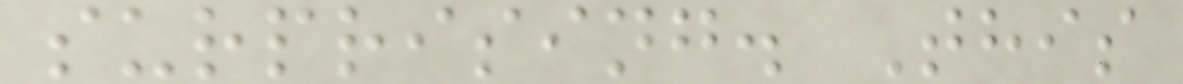surprising. This
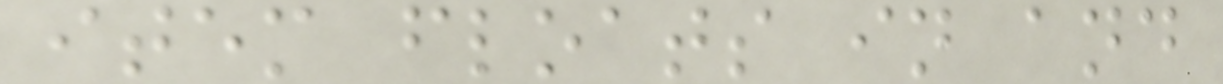item floats in and
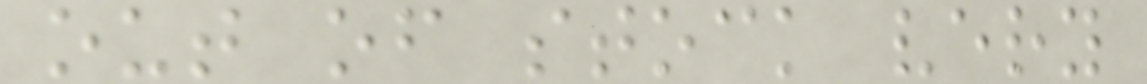out of stock very
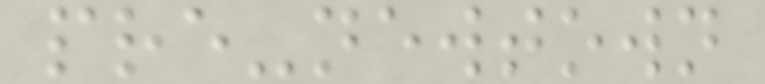pre-newtown
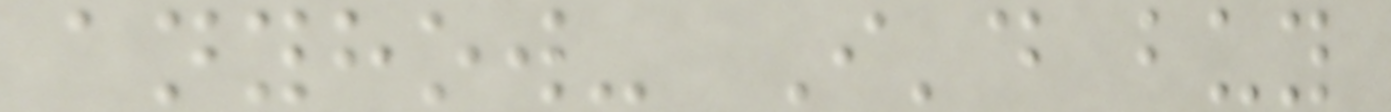anyhow- I'd buy
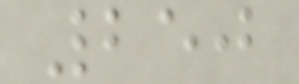250
